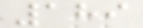189
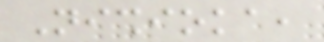Nishioka,
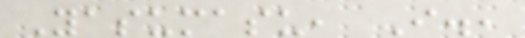Yasumasu, I.,
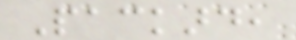Packard,
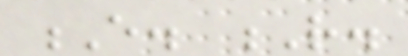E. R.
